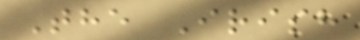The Irish
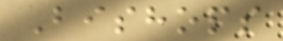Bishops
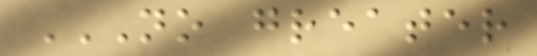NO GREATER
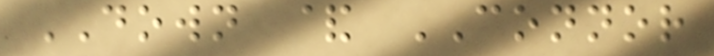DOWN & CONNOR
